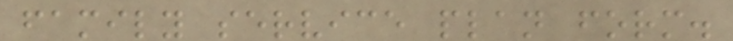family service plan form.
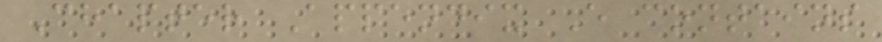Chapter Appendix E contains
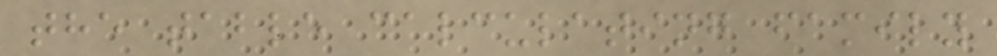the table calculating family
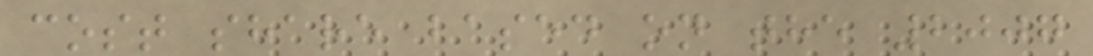cost share based on the 2007
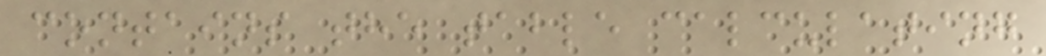contains the table calculating
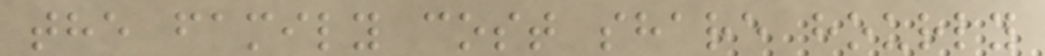the family cost share hourly
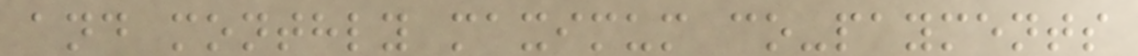and monthly maximum co-payments
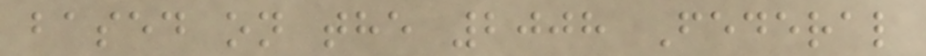based on the 2008 Federal
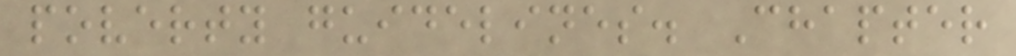poverty guidelines. Chapter
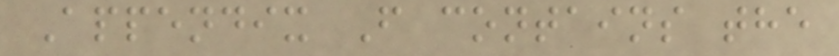Appendix F contains the
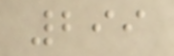299
